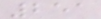251
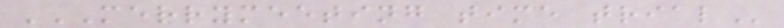MERRYMEETING TIME TRIAL
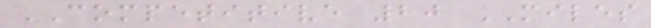COMPETITIVE 20 MILES
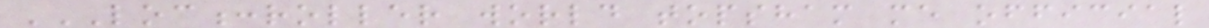LOC:ROLLER WORLD TOPSHAM ME OFFICIAL
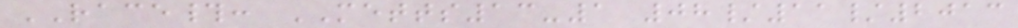RACE#: METTS13-1 08/11/2013
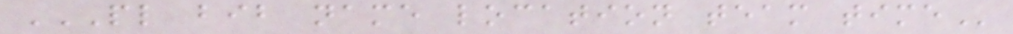PL BIB NAME LOCATION TEAM TIME
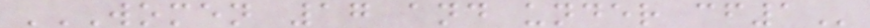WOMEN 17 AND UNDER CF1
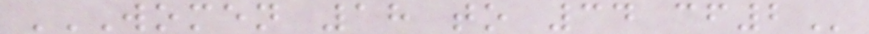WOMEN 18 TO 34 CF2
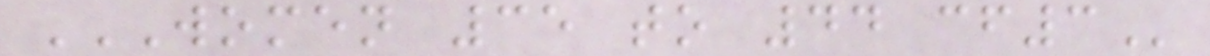WOMEN 35 TO 44 CF3
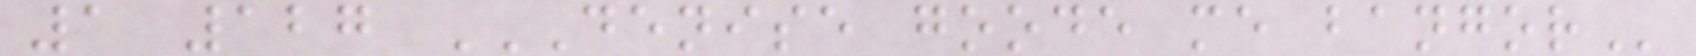1 127 DENISE GOODE ME BANGOR
